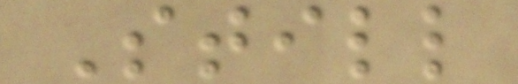Still
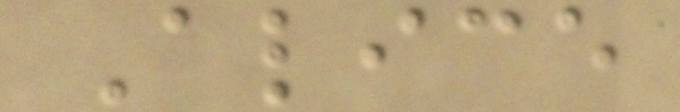Alice
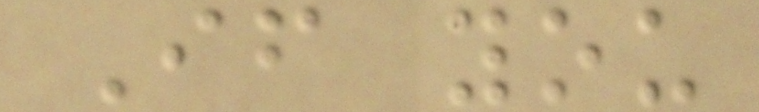If you
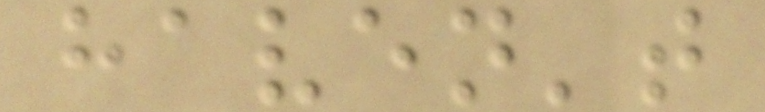haven't
